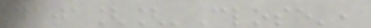data[['Close',
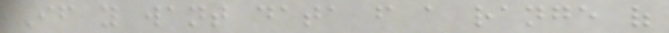If you want data from a range of
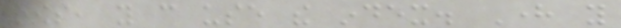rows, you can use the index. Here you
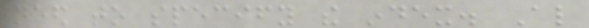need to specify the index. Also
